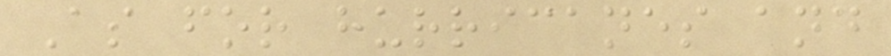As for hurricanes and
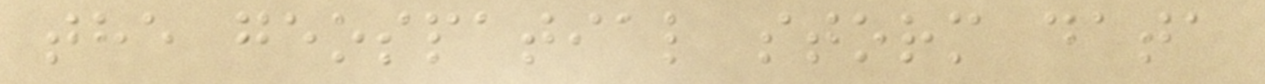the geospatial storm data
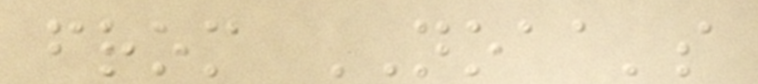from NOAA's
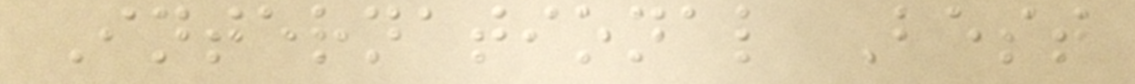International Best
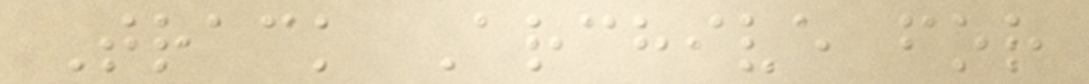Track Archive for
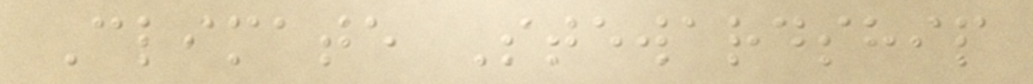Climate Stewardship
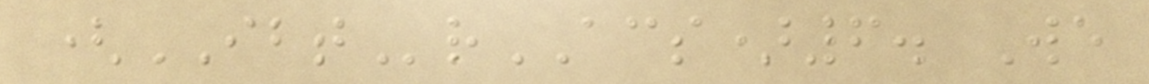(IBTrACS)6. We
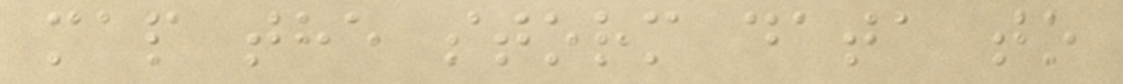map the storm data to
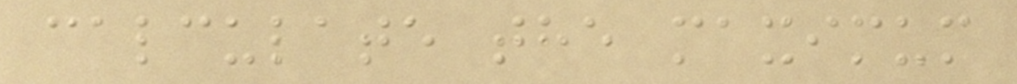calculate the maximum
